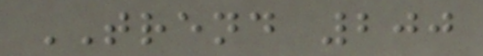TREND 200
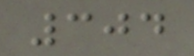304
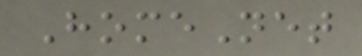HomeNet
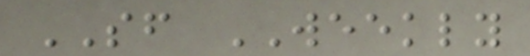SF WEEKLY
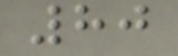80
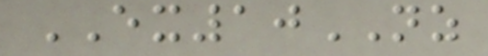EX10NZ
